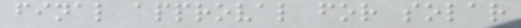final approval for solar
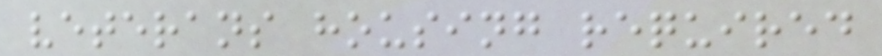veterans housing required
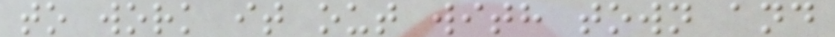to work it out with town and
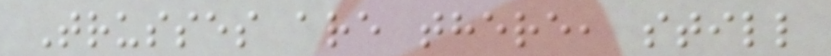Trusses are there, still
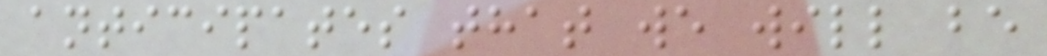anticipates that we will be
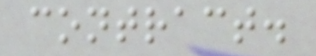contract.
